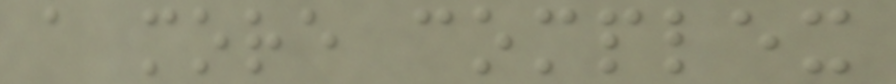a more complex
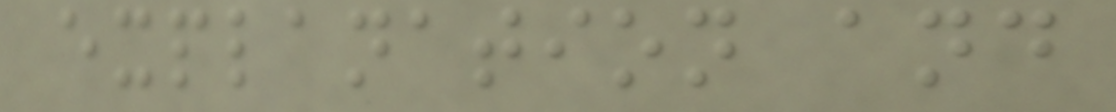explanation and
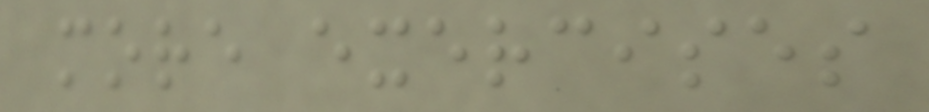more exercises
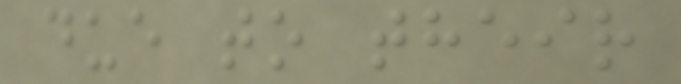due to their
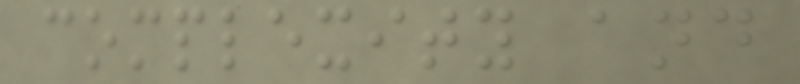complexity and
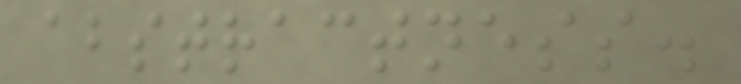abstractness.
